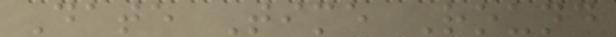Date Time Round
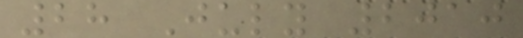28 July 2010
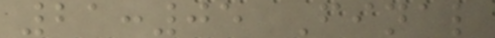21:05 Final
